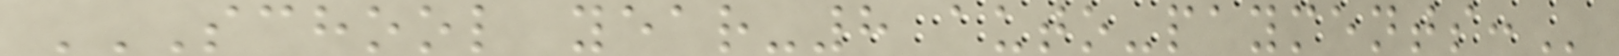SCHOOL YEAR-8 AUTO-PAYMENTS:
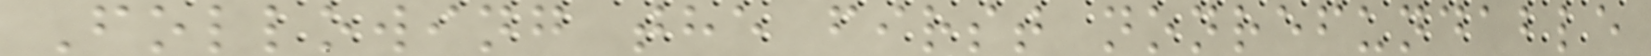Following the first nonrefundable
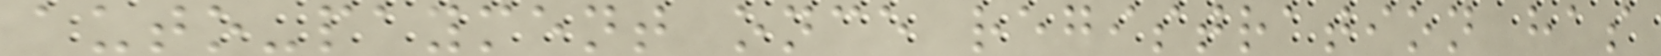auto-payment once registration has
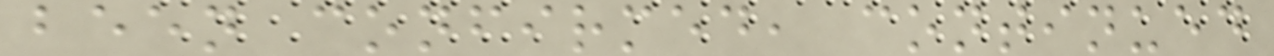been confirmed, continued
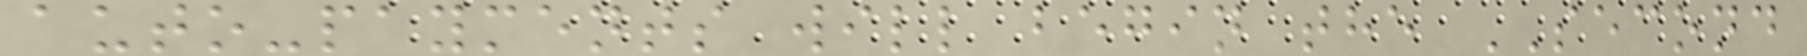auto-payments will begin the SECOND
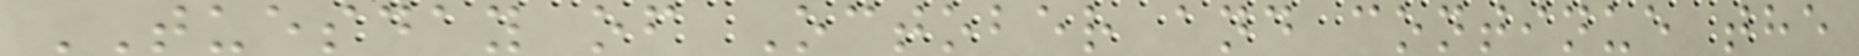TUESDAY of October and continue the
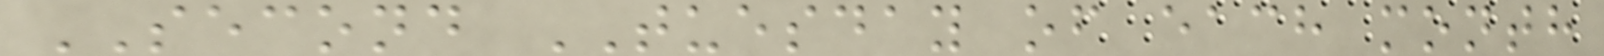SECOND TUESDAY of each month
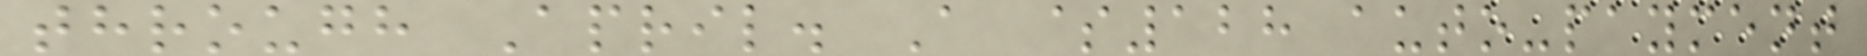through April. A $128 auto-payment
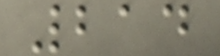214
